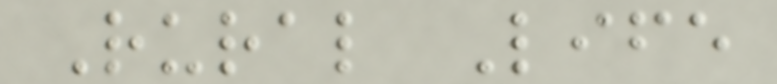Rural Life
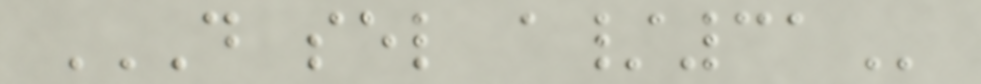D SEL A/31
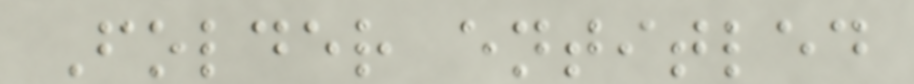Folder entitled
